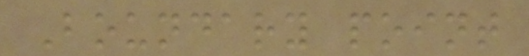Boundary point
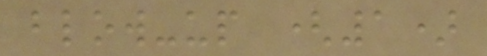blow-up (1)
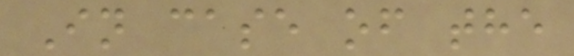In case of the
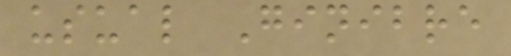usual Ginibre
